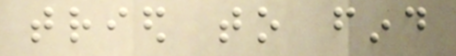tried to find
